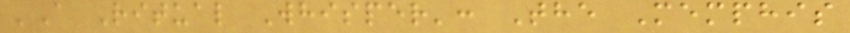'A Ritual Whisper': The Memphis
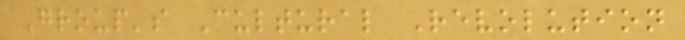Group's Cultural Revolution
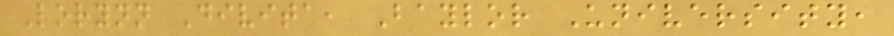Lorynn Divita, Baylor University,
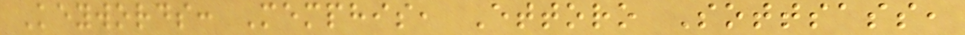Keywords: Memphis, Ettoro Sottsass,
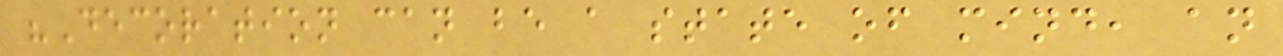"Decoration can be a state of mind, an
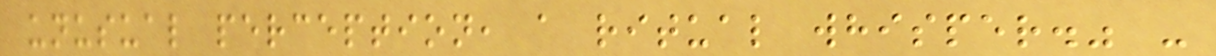unusual perception, a ritual whisper." -
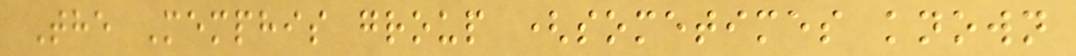The Memphis group (sometimes known
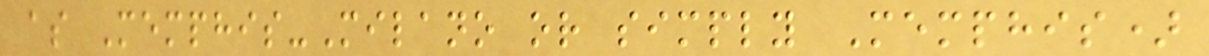as Memphis-Milano or simply Memphis)
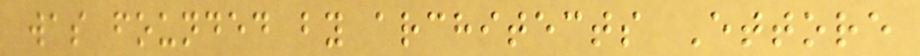was founded by architects Ettore
